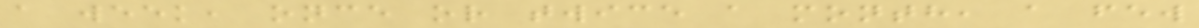a week, once or twice a month, a few
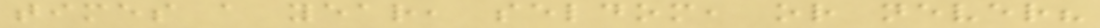times a year, seldom, or never?
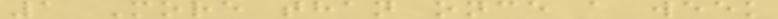1 More than once a week
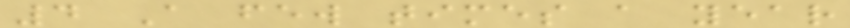4 A few times a year
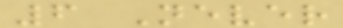6 Never
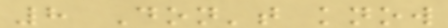8 Don't know
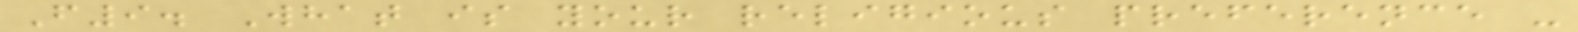F9. What is your religious preference -
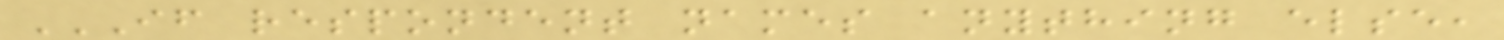IF RESPONDENT NAMES ANYTHING ELSE,
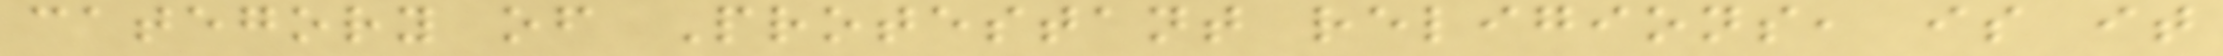category of Protestant religions, is it
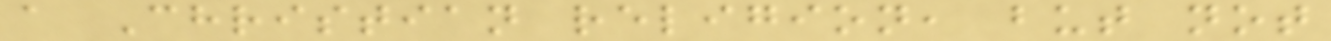a Christian religion, but not
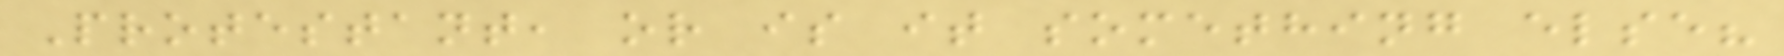Protestant, or is it something else?
